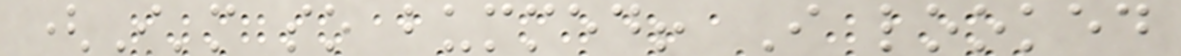(I'm so bummed! I looked
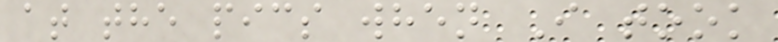at the pics when I took
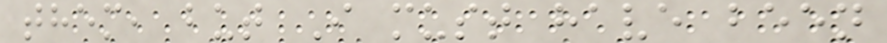them, but I must have been
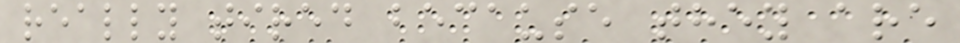really tired because they are
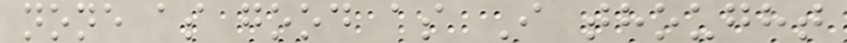none as good as I thought
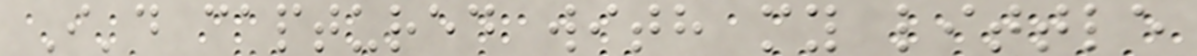I'd captured with my little
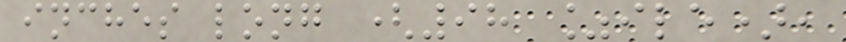inches long (98 %ile),
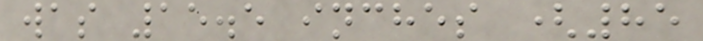was 15.5 inches (85
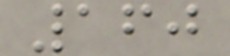160
